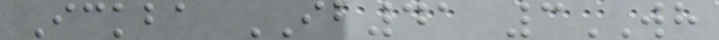Ickba IB41 3WH
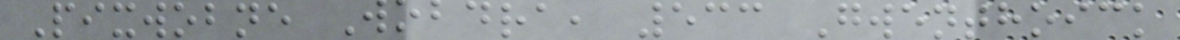Pixwobne Wobdra, 533 Gwenthoick
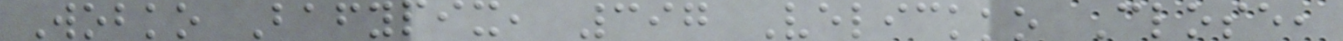Wobko Bafypix, 397 Velickko Close,
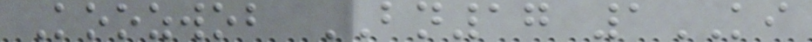Koozwob BN17 1KI
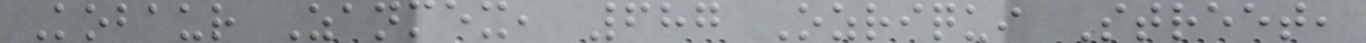Kobaur Zanmex, 687 Ozriqui Street,
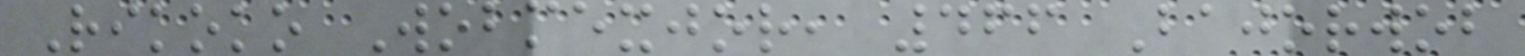Rikoko Wobmexjor, 466 Bajorwob
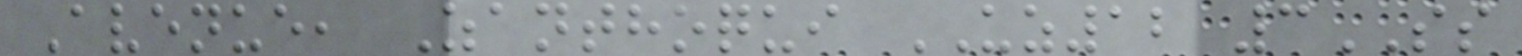Avenue, Zanthoqui UZ12 3SS
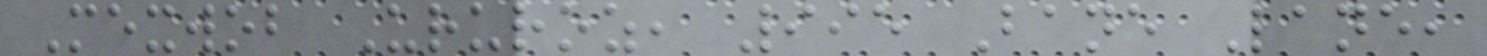Mexwob Ururoz, 995 Bane Lane,
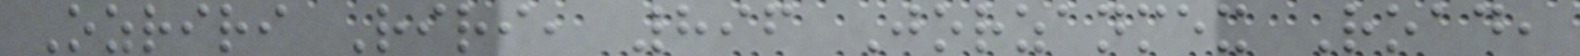Ozriri Riri, 896 Jorzanmex Road,
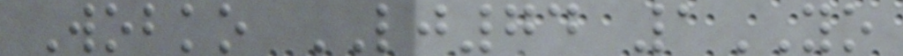Wobko LJ74 1YO
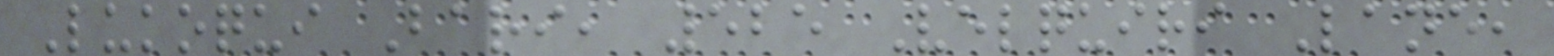Lukoqui Bari, 525 Velquiri Lane,
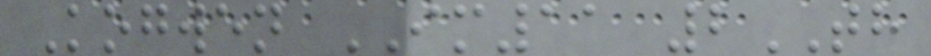Kogwen IM11 2TH
